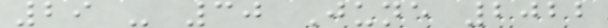29 - 30 June 2022
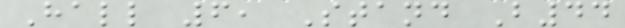Hall 6, Stand B44
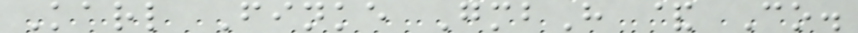Karl Finke GmbH & Co.
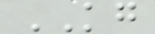KG
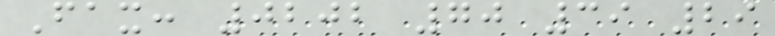Fax: 0202 70 39 29
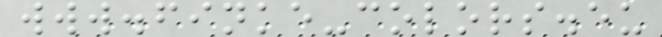www.finke-colors.eu
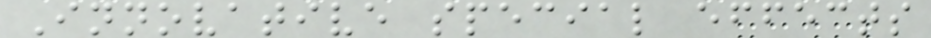Innovative special effects
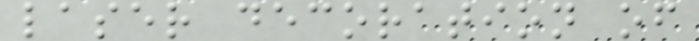laser decoration of
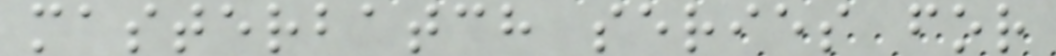masterbatch series for
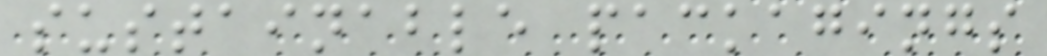sustainable packagings
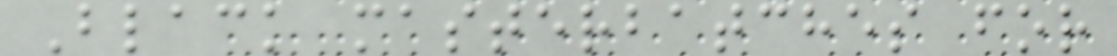Black masterbatches for
